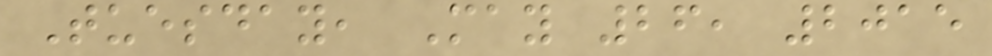Tuesday, May 26, 2015
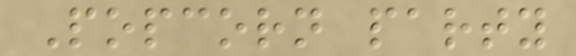Popcorn party
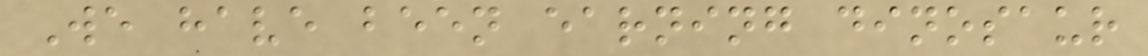We have been earning dinosaur
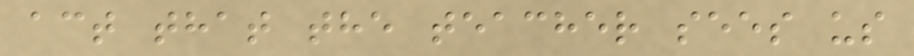act that the teacher sees us
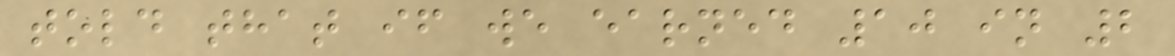told that if we earned 10 in 2
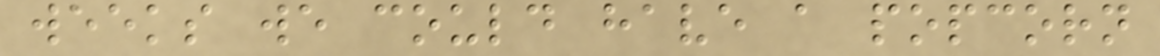weeks we could have a popcorn
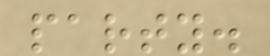party.
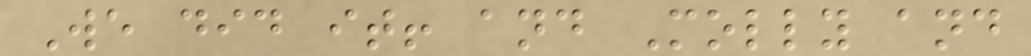We did it! and Molly and
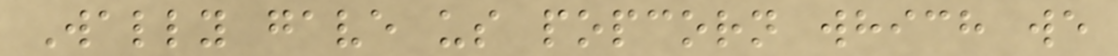Wally gave us popcorn which we
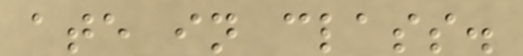ate in class.
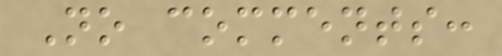No comments:
